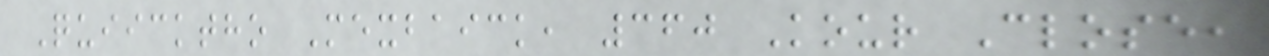Quiicktho Mexbaick, 360 Kour Close,
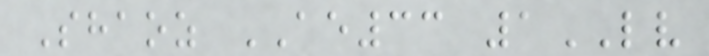Shaoz AE33 1LV
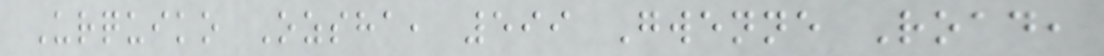Urquiko Ozsha, 599 Gwenne Road,
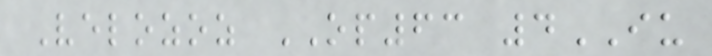Velozoz OP63 4IU
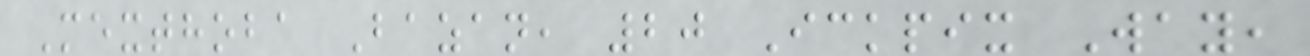Mexthoba Bazan, 20 Ickpix Way,
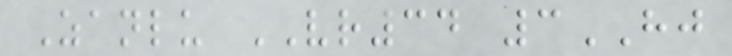Zanlu VR34 3HJ
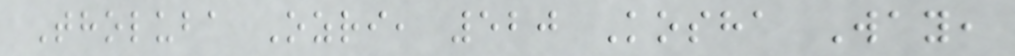Tholuba Ozri, 520 Kosha Way,
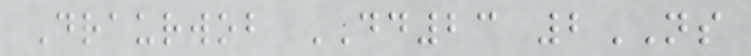Draurwob DD23 2NS
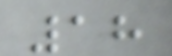18
